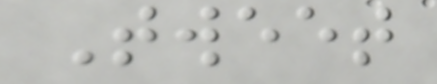Tweet
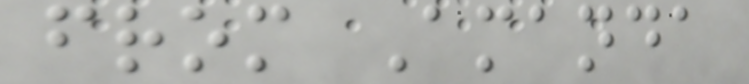from Amanda
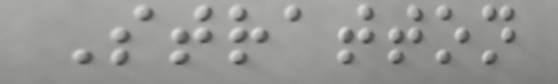Stratton
